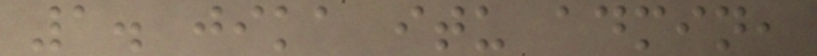1. jika itu admin,
